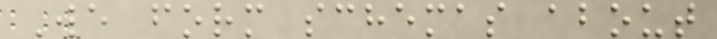We form schemas about
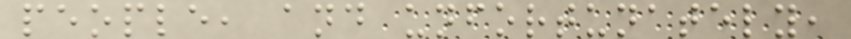people, and unfortunately,
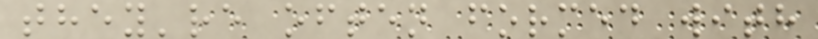they're often formed with
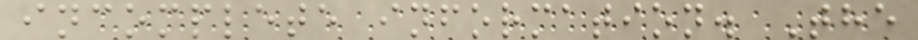incomplete information. The
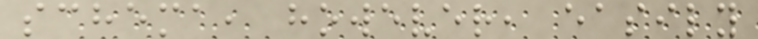schema, however, easily
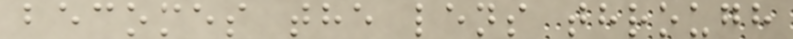becomes the lens through
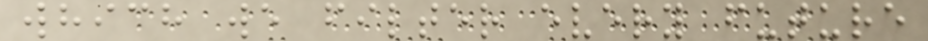which we filter every future
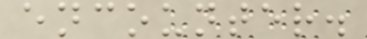encounter.
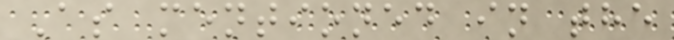As mentioned in the
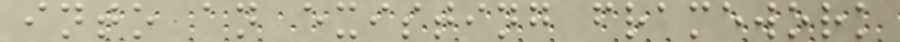into an existing framework
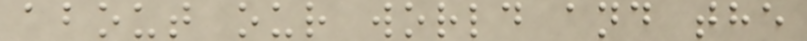about our world and the
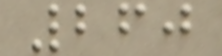260
